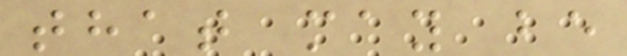that may be
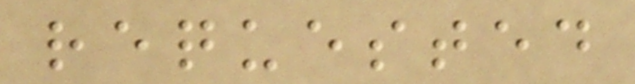requested
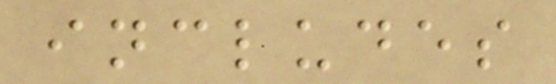includes
